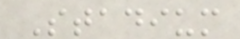Stadium
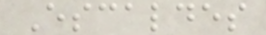Escaldes
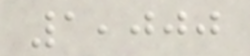1,000
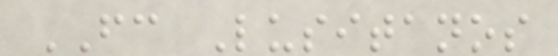FC Lusitanos
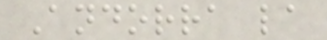Andorra la
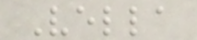Vella
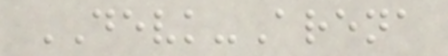DEVK-Arena
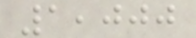1,000
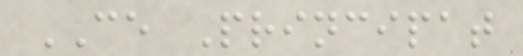CE Principat
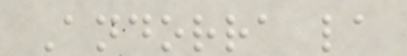Andorra la
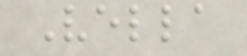Vella
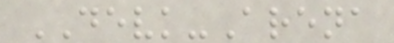DEVK-Arena
